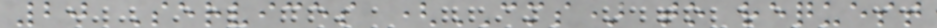20 Services (CMS) to request
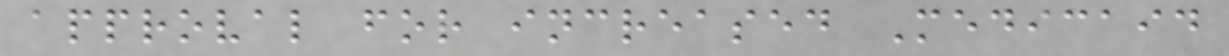approval for increased Medicaid
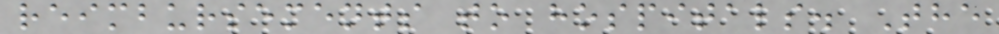reimbursements to hospitals. The
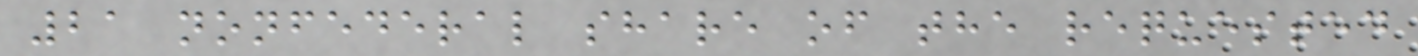21 nonfederal share of the requested
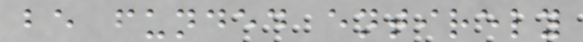be funded entirely
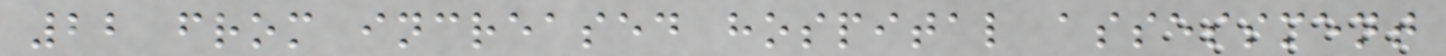22 from increased hospital assessment
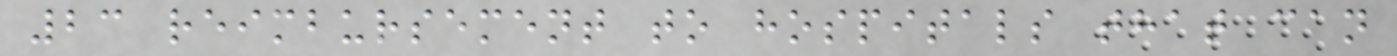23 reimbursement to hospitals that can
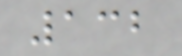132
